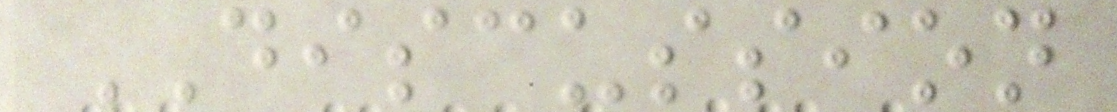DISCUSSION
